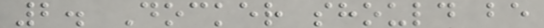2. Docker should be
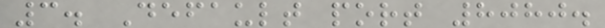3. Default port 8080.
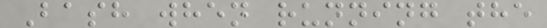Bash when running the
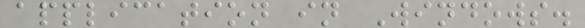application in Windows.
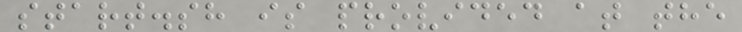start.sh is provided at the
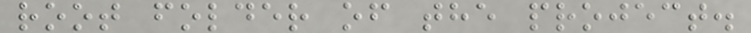root folder of the project.
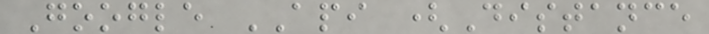Google API (Distance
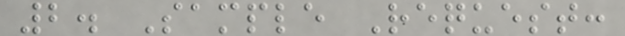2. Sample Request:
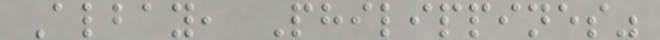Albay, Philippines"
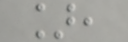],
